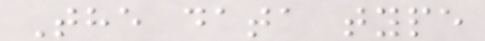The data type
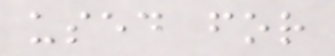used for
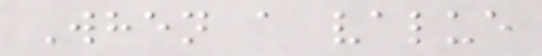When a value
